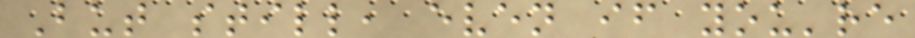But still, even if you're
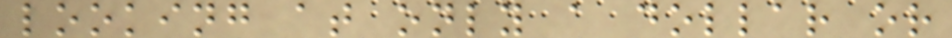looking at only a dollar or
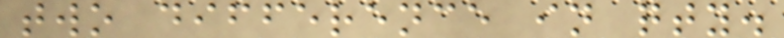two difference in qty.
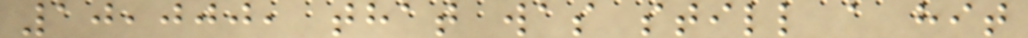10,000, that was still a hit
